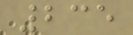235
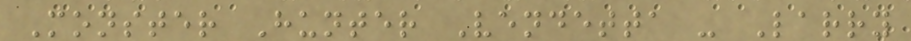Monster Hunter Vendetta - Larry
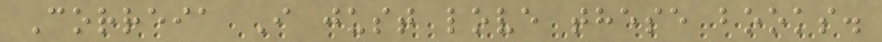Correia I just love these books.
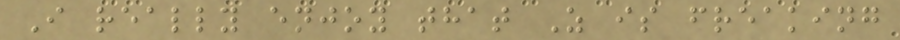I really enjoy that Z is freaking
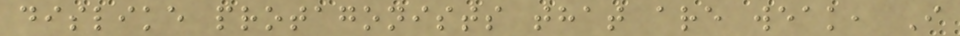dislike protagonists that are weak, I
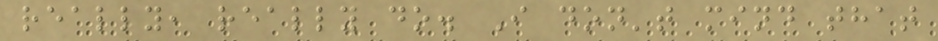really, really do. I don't mind that
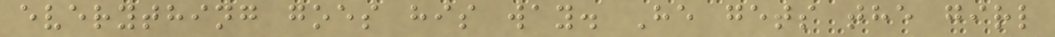everything goes his way. He gets the girl
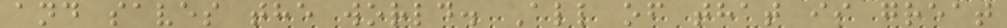and saves the world. All of that is great
